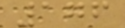176
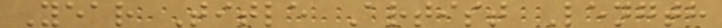Year Title Artist Length
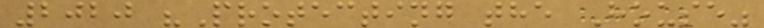2020 "Protecting the House"
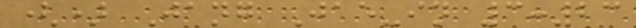() Jang Jae-in 3:23
